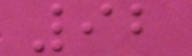92
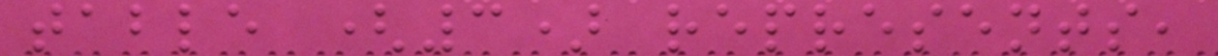table (3) represents,
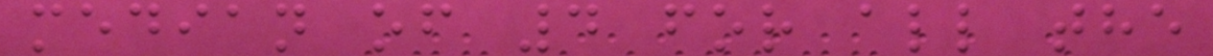median of 4 for all the
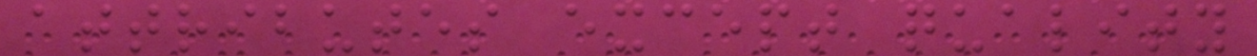attributes except quality
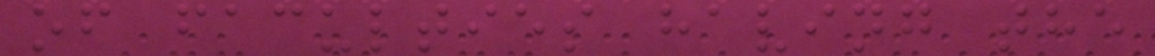of faculties having the
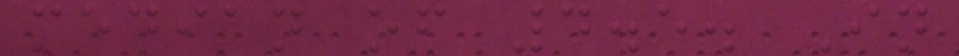median of 4.5. In
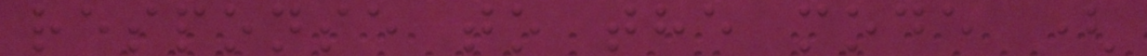response to the mode (
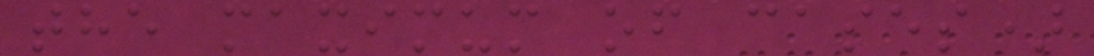the maximum of cases)
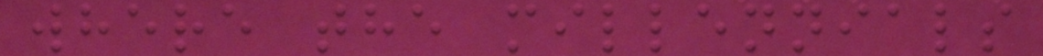where the millennials
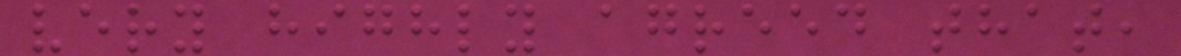very highly agreed that,
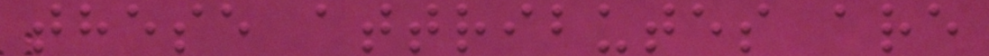these attributes are
